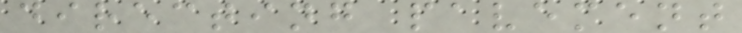directing pavement
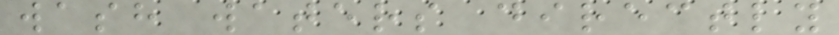wash waters directly
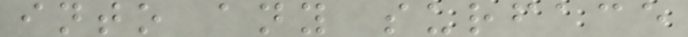into any surface
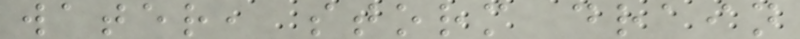water, storm drain
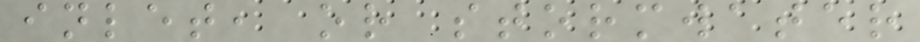inlet, or stormwater
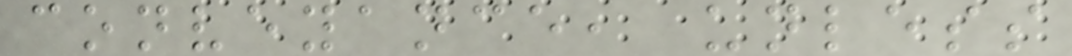conveyance, unless
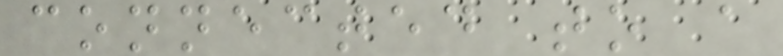connected to a
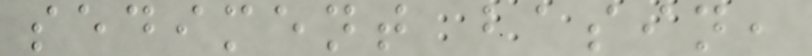sediment basin,
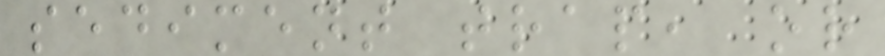sediment trap, or
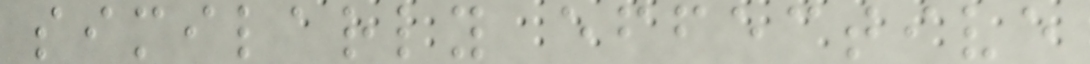similarly effective
